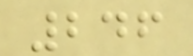246
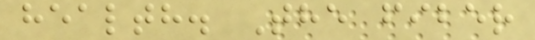health. The fiber
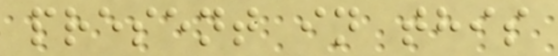present in this
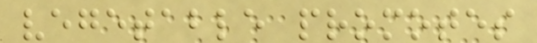vegetable promotes
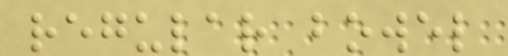regular bowel
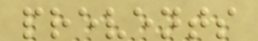prevents
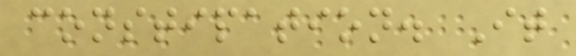constipation. It
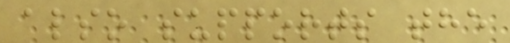also supports the
